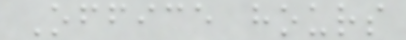Office hours
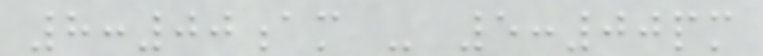8:00am - 5:00pm
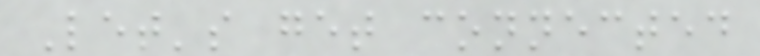Let's get connected
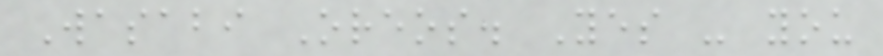Wasabi Oreos. Yes - you
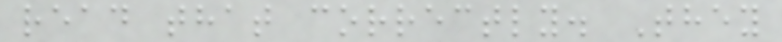read that correctly. They
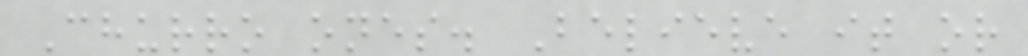Churro ones. Believe it or
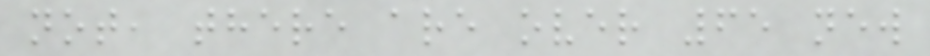not, there are over 65 new
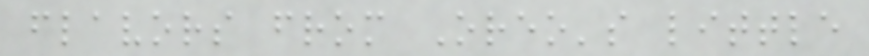flavors from Oreo's little
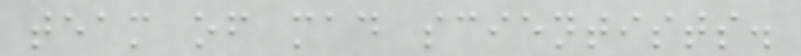team of mad scientists.
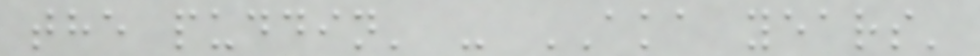the puddin' - AKA years'
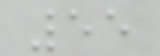55
